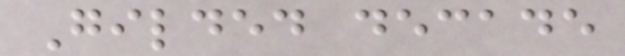Gilded decade
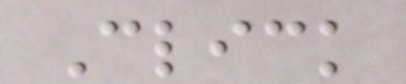Click
